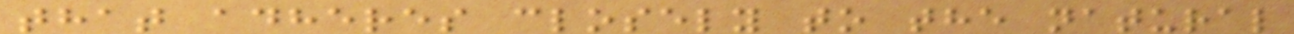that adheres closely to the natural
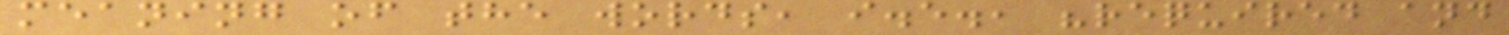meaning of the words, i.e., "required and
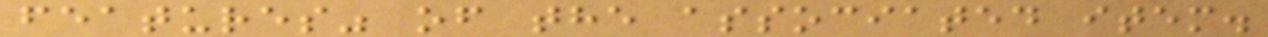features" of the associated item.
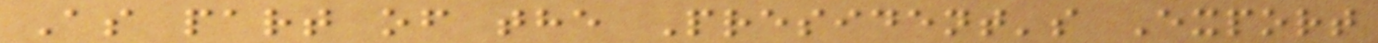As part of the President's Export
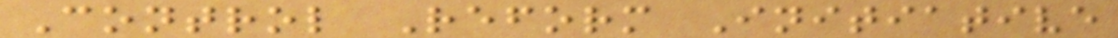Control Reform Initiative
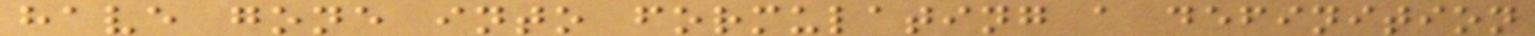have gone into formulating a definition
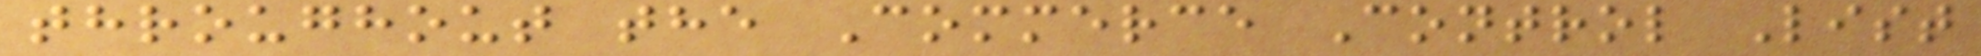throughout the Commerce Control List
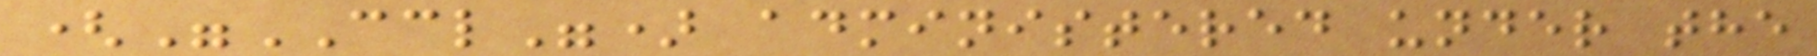("CCL") administered under the
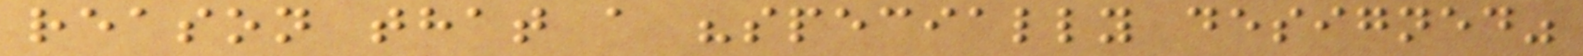reason that a "specially designed"
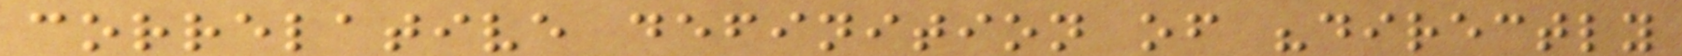correlative definition of "directly
